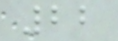22
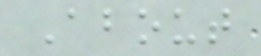About
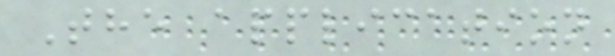The application
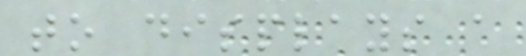to displays a
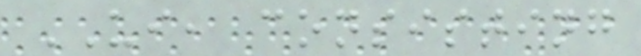UI, consisting
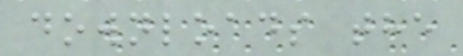downloads the
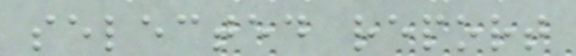selected report
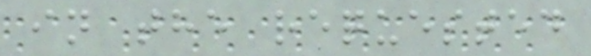in the requested
